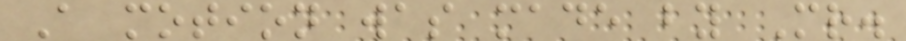A motion was made by Mr.
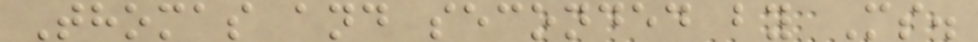Thomas and seconded by Ms.
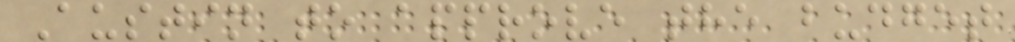Austin to approve the budget
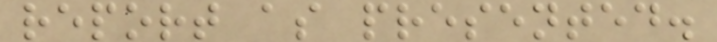report as presented.
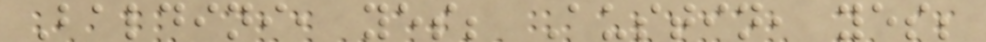Baldini, yes; Austin, yes;
